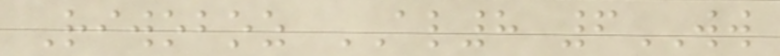Riwoboz AL8 6WW
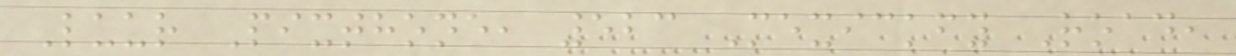Luur Pixthone, 523 Mexickfy Road,
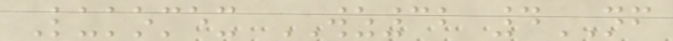Lukomex WZ32 4NF
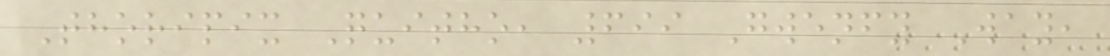Thoripix Quitho, 699 Gwenfy Way,
